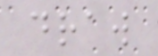draw
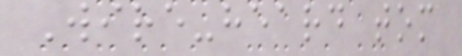Wire-heard tom
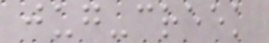jug-creek
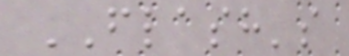FLASH's
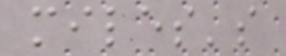miles's
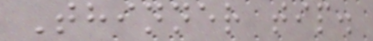Thinner tip.
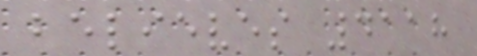believes 4118
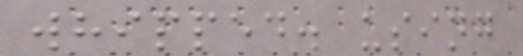whipped. using
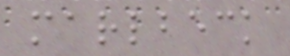marlbeck
